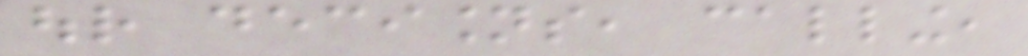our decisions, calling,
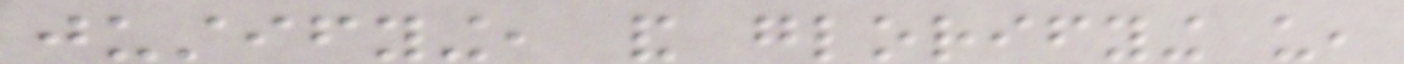justifying, and glorifying us,
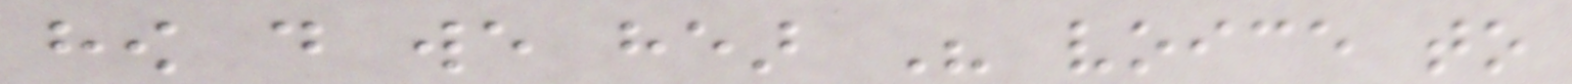how do we hear His voice to
